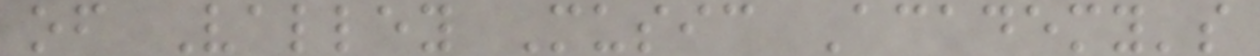of Valley Music Academy's
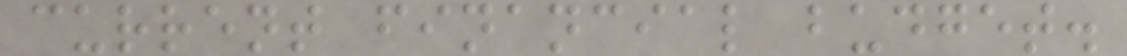current financial budget.
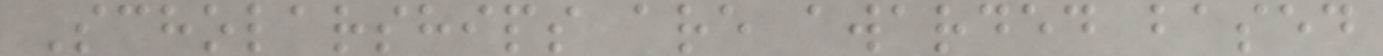Scholarships are awarded based
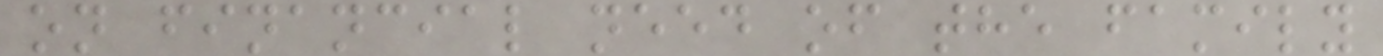on financial need of the family
